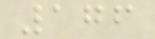176
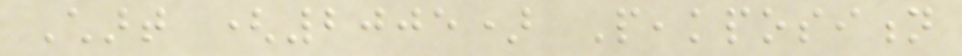Chart (2005) Peakposition
